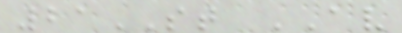21ST AV
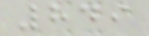849
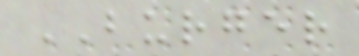BURGER
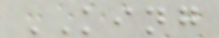KING
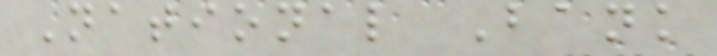National Bank
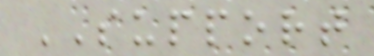SUPPORT
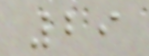29
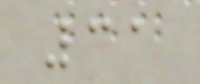31
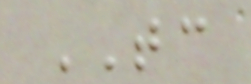TC
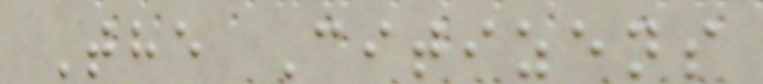The Citizens
